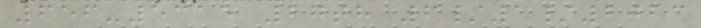656-5315 27th 6/1/2023
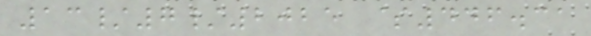13/7/2025 $446.31
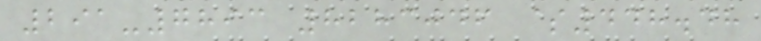291-7893 8283046 $448.48
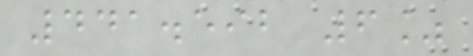441.592 6%
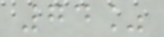74%
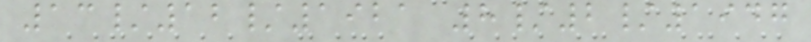13/12/1921 8/2/1947
